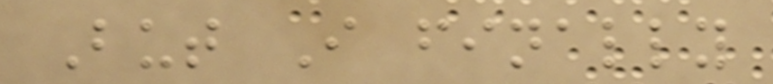But I finally
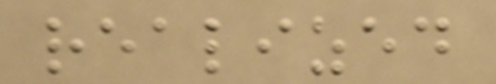realized
